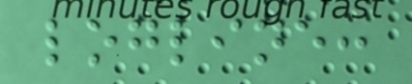logline:
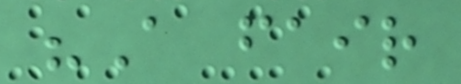"A fair
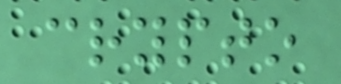crypto
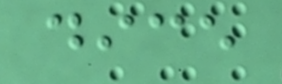dice
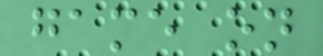game on
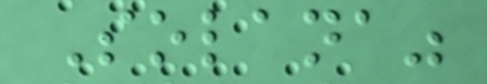Solana"
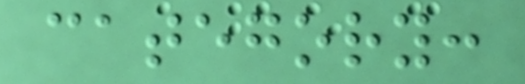category:
